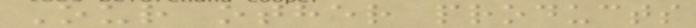Our other products
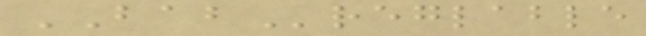BABreglable
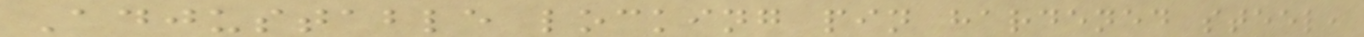Adjustable locking pin hardened steel,
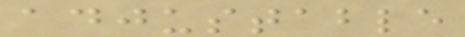adjustable
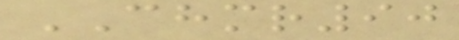CHMR90
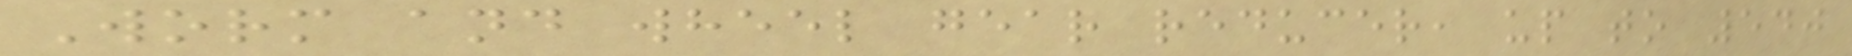Worm and wheel gear reducer, up to 540
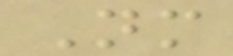Nm
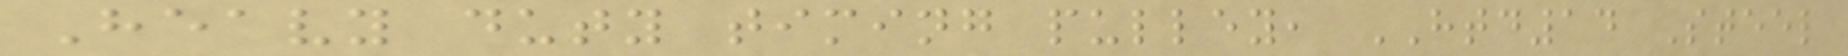Heavy duty timing pulley, HTD14 Steel
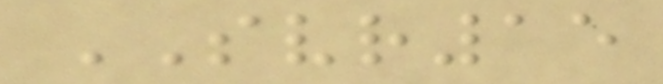SVR15
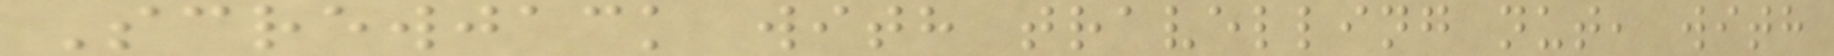Screwjack with travelling nut, with
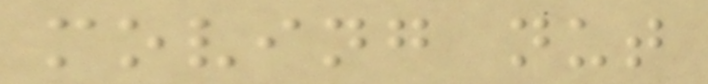moving nut
